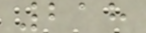218
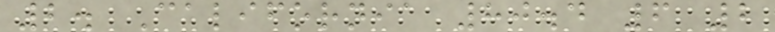2. California 80.4 6 2
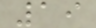19
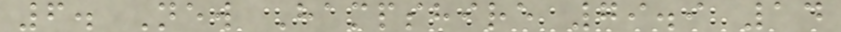6. New Hampshire 79.9 14
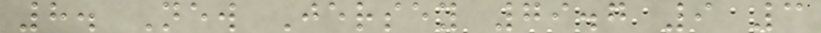8. New Jersey 79.7 9 3
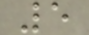5
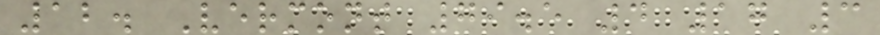12. Vermont 79.5 4 17 3
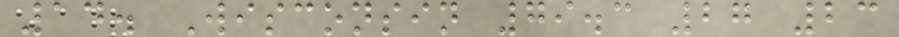14. Wisconsin 79.3 27 23
